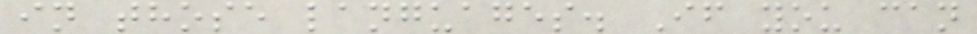in those languages. If you can
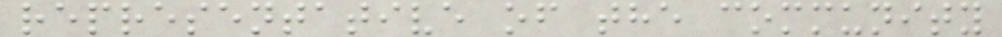representative of the community
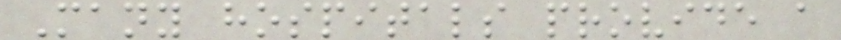Many hospitals provide a
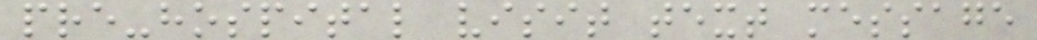pre-hospital visit text message
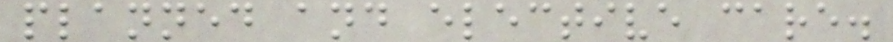planned and elective care.
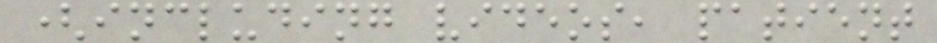(including videos, patient
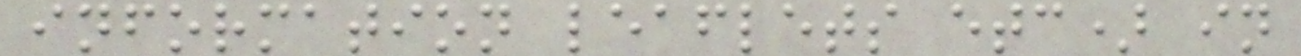information leaflets etc) in
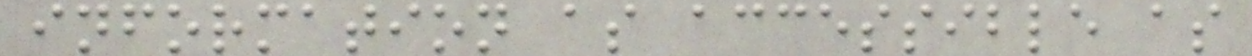information as accessible as
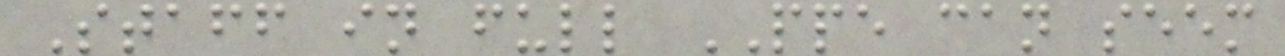Staff in full PPE can seem
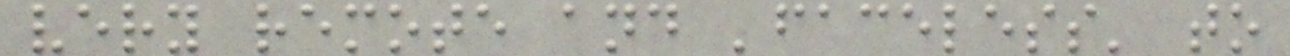very remote and 'faceless' to
